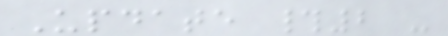Update #2 -
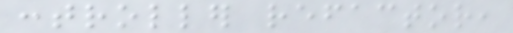controller refactor,
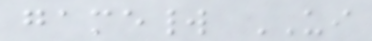gameworld UI
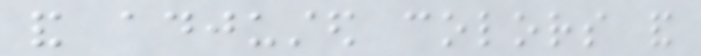and adjusted colors and
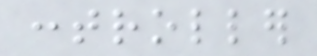controller
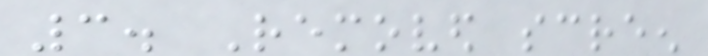3. Removed screen
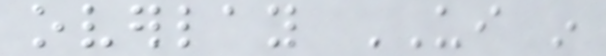overlay UI in
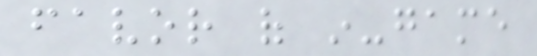favor of in-game
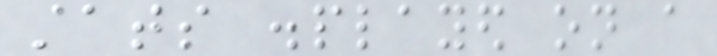stats displayed on a
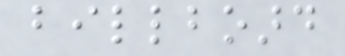billboard
